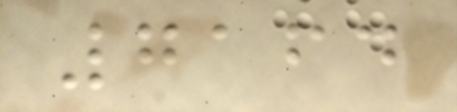7164
